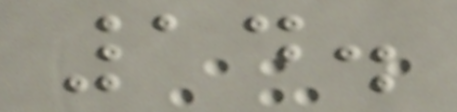14.
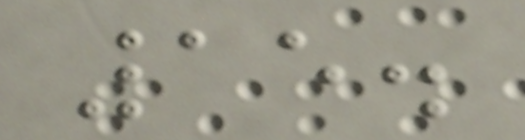15.
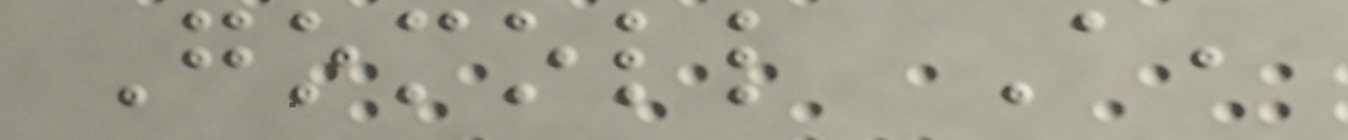Gomoll A,
